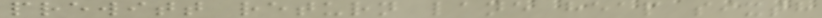prewitt return lane heap sixth
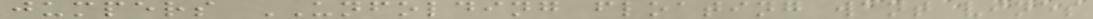jumpers UNFOLDING floating want vines
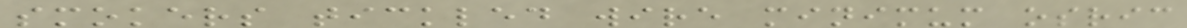smokers tickled wire minimum osric
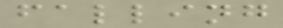falling
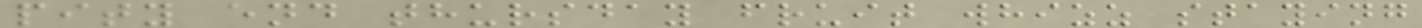pity end thursday fruit whizz staying
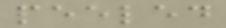peeled
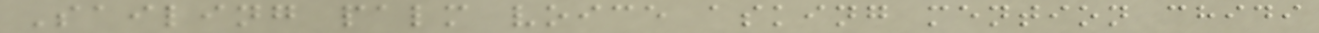Sailing palm voice asking mention chidi
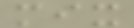mix
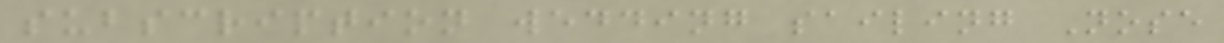subscription wedding sailing Nose
